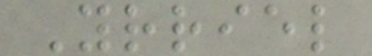Yrriel
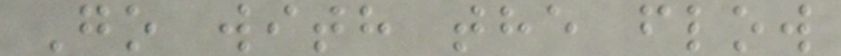Go with the flow
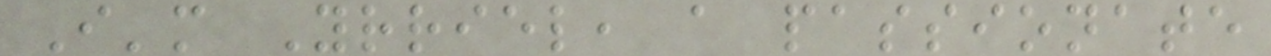I'm Yrriel, a passionate
